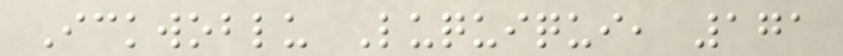Ickwoblu Luquiqui, 171
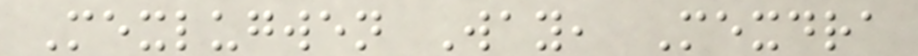Mexlugwen Way, Mexdra
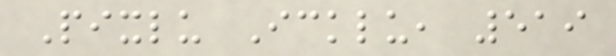Pixlu Icklu, 519
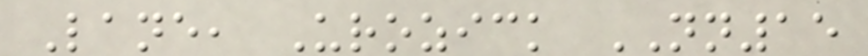Lane, Urozick NN15
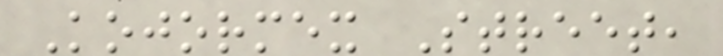Kojormex Street,
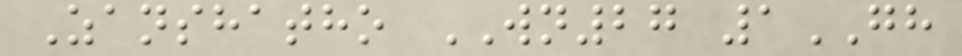Zanshatho WN27 1GH
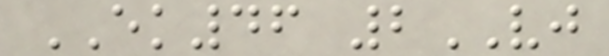EK46 2VJ
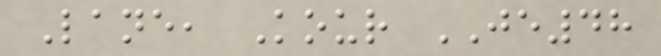Lane, Kour JE48
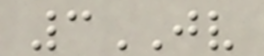3JV
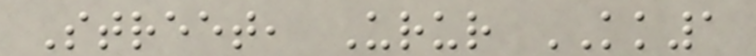Street, Urur KK1
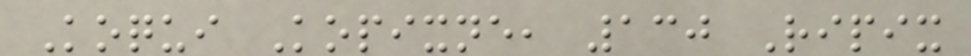Koqui Kopixne, 130 Ripix
